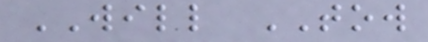WILL TOW
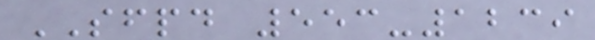SFPD 553-1239
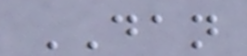DAN
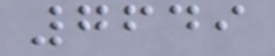7649
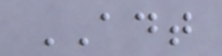ADT
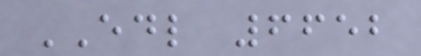EDL 6652
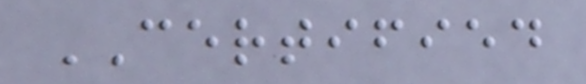CERTIFIED
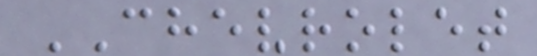CHEVROLET
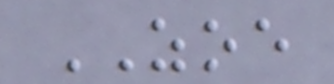ZOE
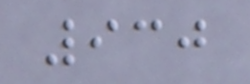930
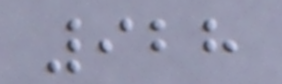928
